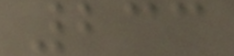233
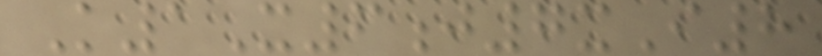K1X6j7xI8
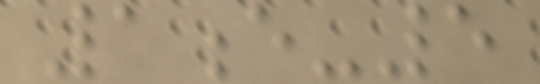1e-5
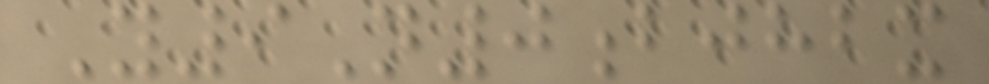Y9N0bjhbx
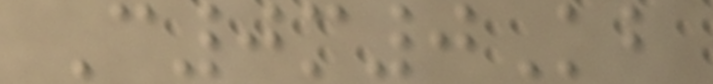C0m0Kb
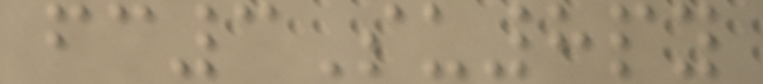fc3Su8py
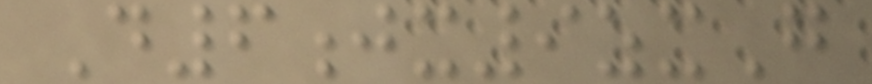D6jx9zxG
